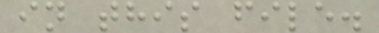in this file.
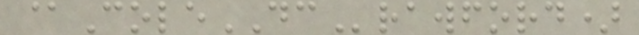@ColeDCrawford)
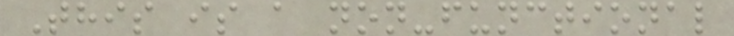This is a non-functional
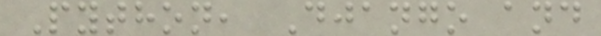Python, Django and
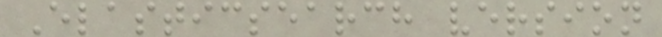Elasticsearch version
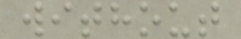without
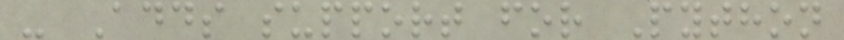- Adds support for Python
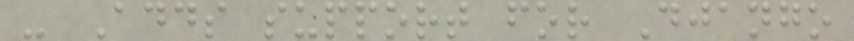- Adds support for Django
